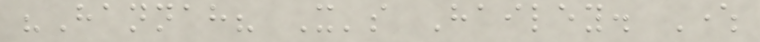"Hannah? It's Hailey. Where
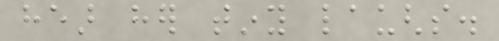hear her tiny laughs.
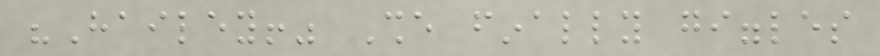"Hailey!" She finally giggles
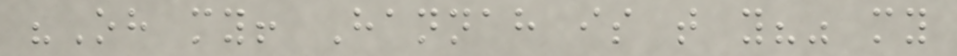"Oh my! Hannah is that you?" my
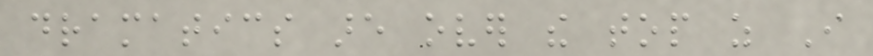dramatics are over the top as I
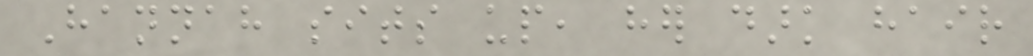Hannah sits up, her dark hair
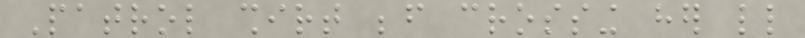Patrol shirt before crossing her little
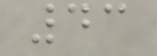43
